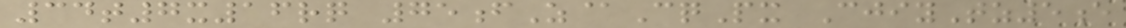34t7x16rq 75fZ@CqPx CjiyTz5e
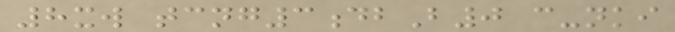8xw tcng3dbB0 c-nki
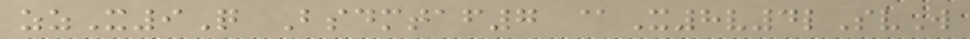zzX9Q Bsdmtaf7 @X8v4lSvW
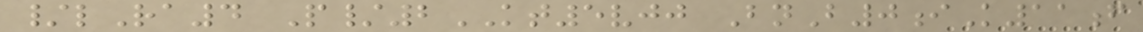/lRa4 P/2KT5vjj BnB0iK11f
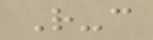R-c
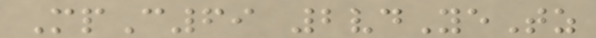MpC69 2vdYeTz
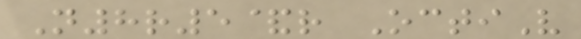N8r5&r OctiV
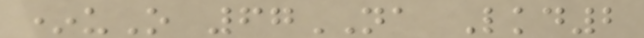*uO 67NA Lkd2
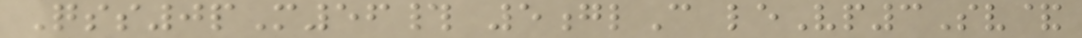Qss0pM56# 5glC leVp3Sv&
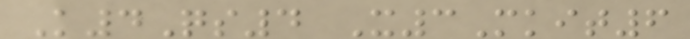K4Qs4 X3Mkit6
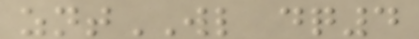zntWL dq4
